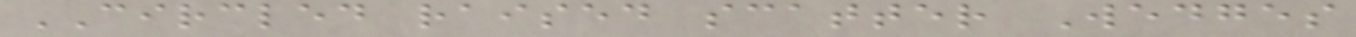CIRCLED raised scatter Wedges
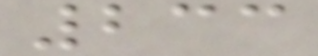233
